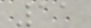11
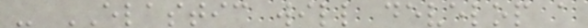- ELASTIC will develop a
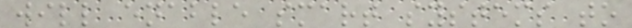will enable smart systems to
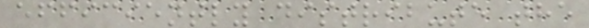efficiently distribute the
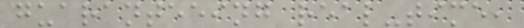guaranteeing real-time,
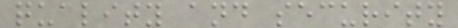quality and security
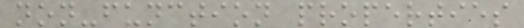non-function properties
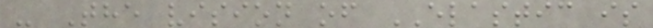- The vision of ELASTIC is
